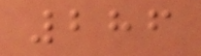286
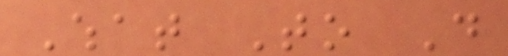What To Do
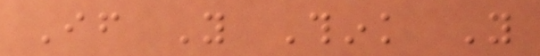If You Think You
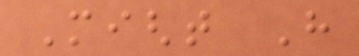Might Have
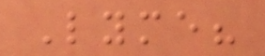Lyme?
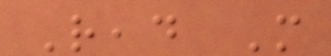Read More
